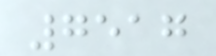7517
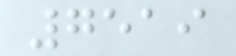7519
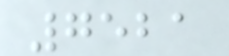7521
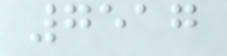7517
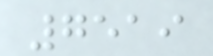7519
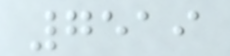7519
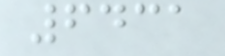6431
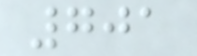701
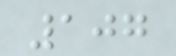107
